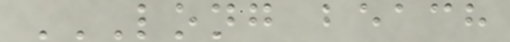LONG BEACH
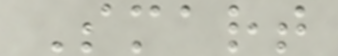Smart
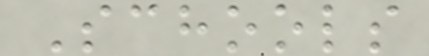Schools
